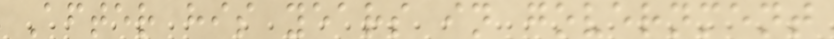After his years in government
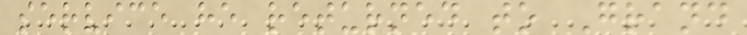service he returned to Grand
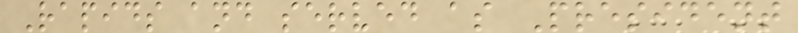Rapids and served as President
